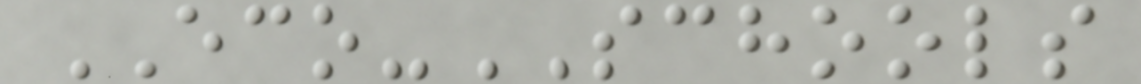ECO-SCHOOLS
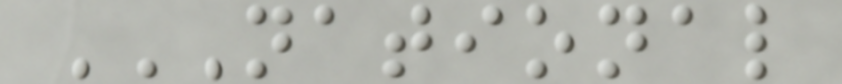NATIONAL
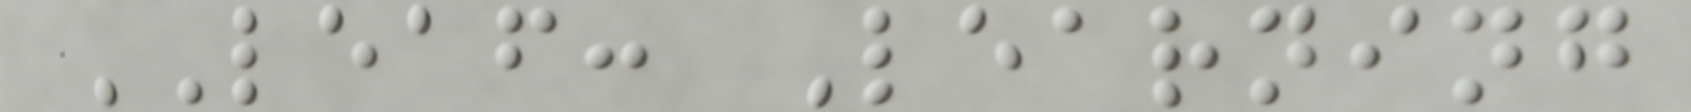LEAF: Learning
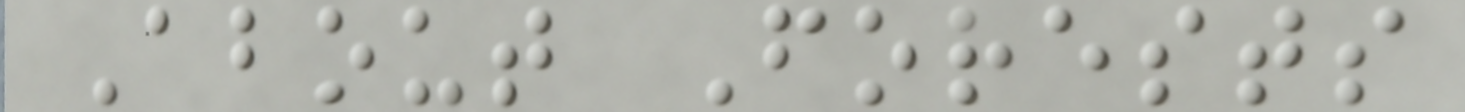About Forests
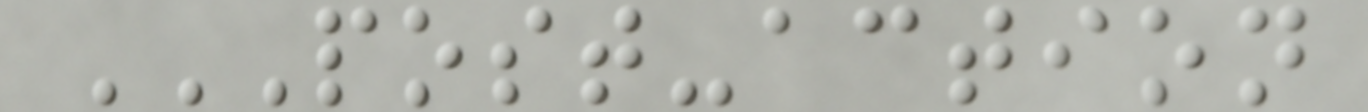POST-ACTION
